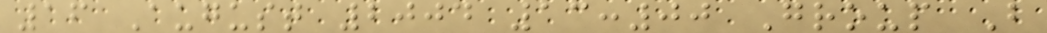16 August 2004 13:00 Group B
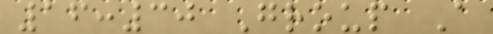16:30 Group A
